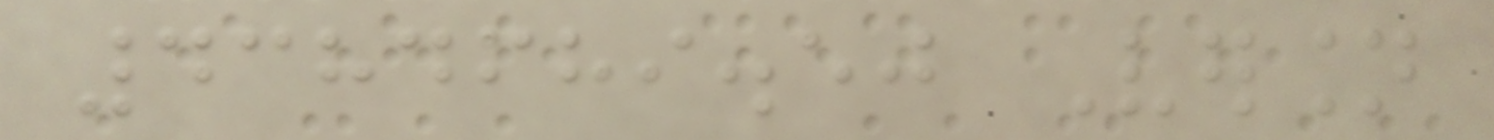4384689.50 Version
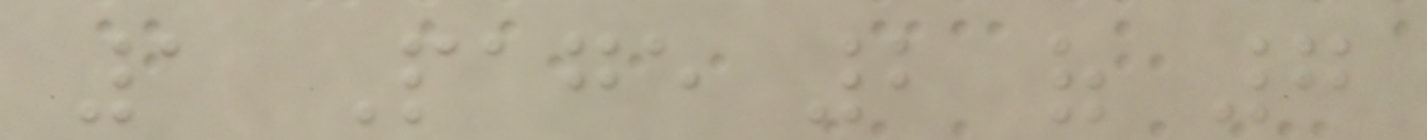1 Page 2 of 7
